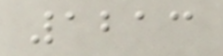1213
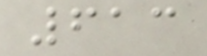613
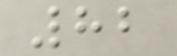82
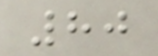80
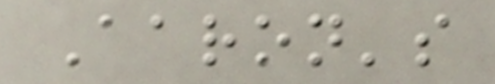Aaron's
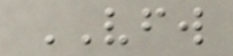VFW
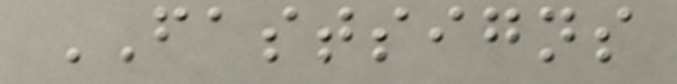FASTSIGNS
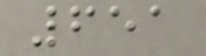651
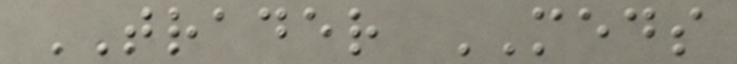TRADER MEDS
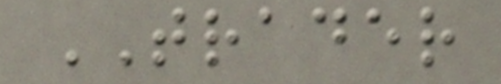TRADER
